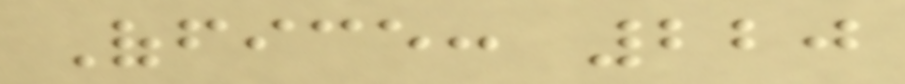Office: 220
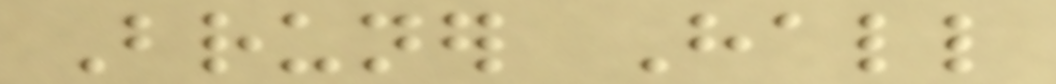Bruner Hall
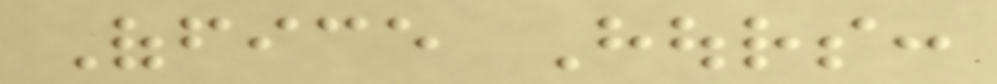Office Hours:
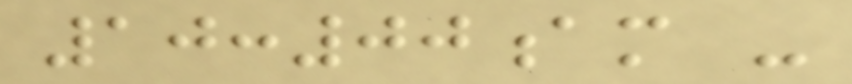10:00am -
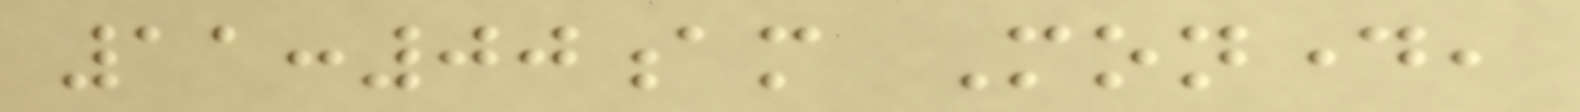11:00am Monday,
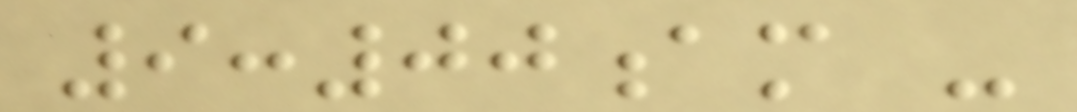9:00am -
